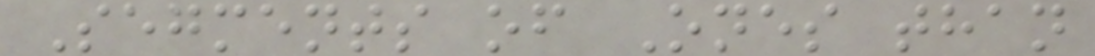Segments of Ones than
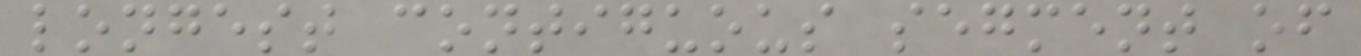longest contiguous segment of
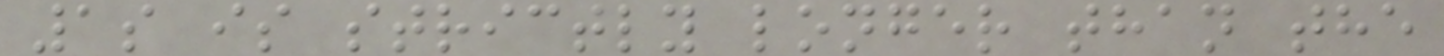1s is strictly longer than the
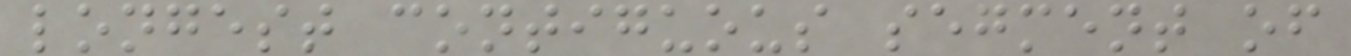longest contiguous segment of
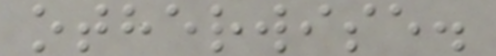otherwise.
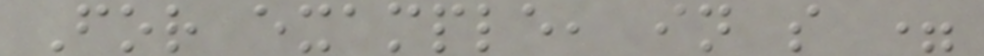For example, in s =
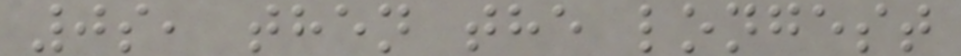0s, then the longest
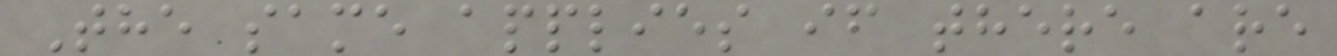The same applies if there are
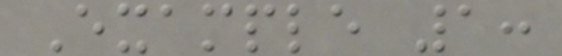Example 1:
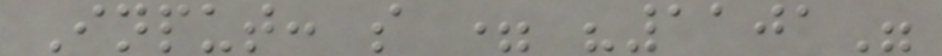Input: s = "1101"
